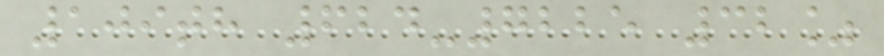109th 624-7225 32%
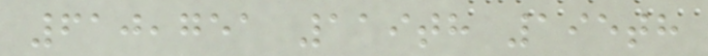610,751 119th 195th
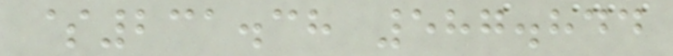$231.38 587.844
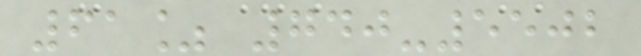61% 740-5502
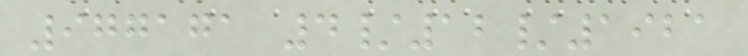977171 4/12/1921
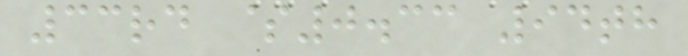33rd $0.33 94th
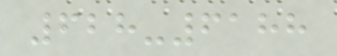628-6188
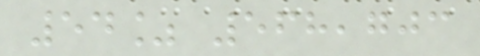54% 568,703
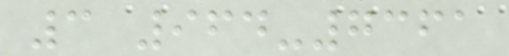3 964-7361
